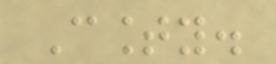County.
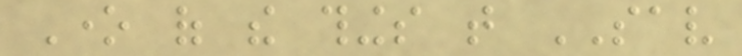One of the things that SAV
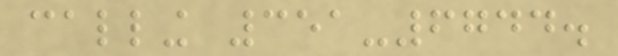calling 351-6744.
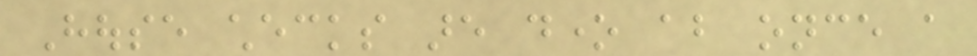House checks are done about once a
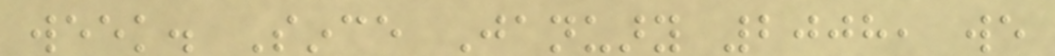week. Since January 2008, we
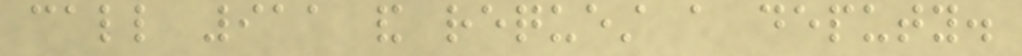call 911 and request a deputy.
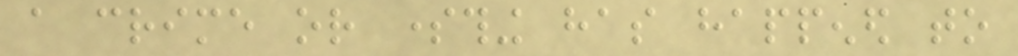a crime or something has happened to
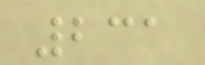231
